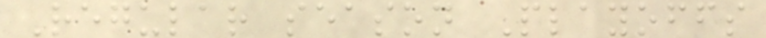Regular season Playoffs
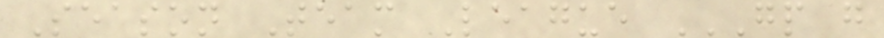Season Team League GP G
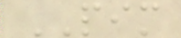PIM
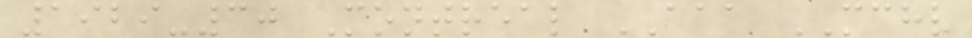1929-30 Montreal AAA MCHL
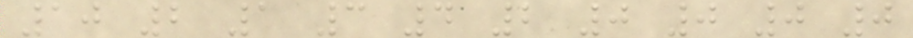10 2 1 3 4 2 0 0 0 0
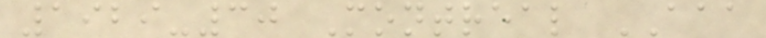1929-30 Montreal AAA
